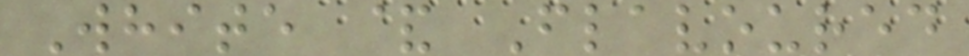White & Flavoured
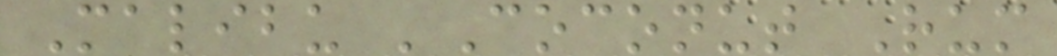Malibu 'Coconut Rum
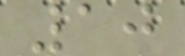10
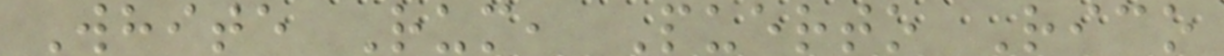White Rum, Puerto Rico
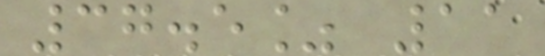37.5% 11
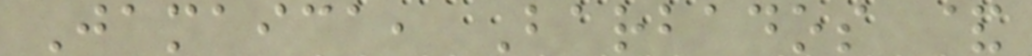Jamaica, Barbados &
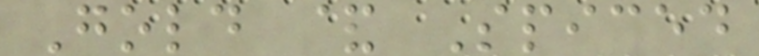Gold & Spiced
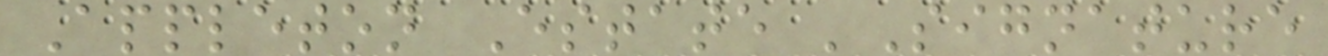Appleton Estate 'Signature
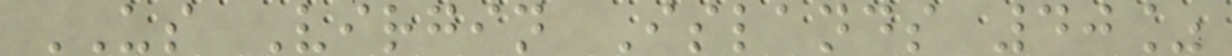US Virgin Islands 40%
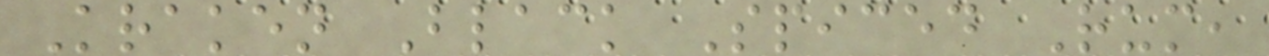Kraken Black Spiced Rum,
